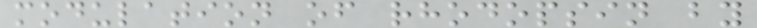modulation of rhodopsin by
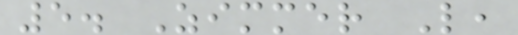5. Zimmer L,
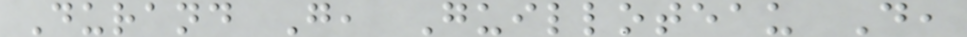Durand G, Guilloteau D,
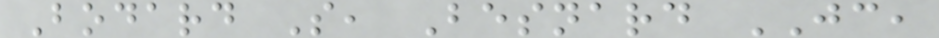Bodard S, Besnard JC,
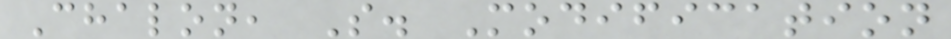Chalon, S. Modification
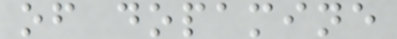of dopamine
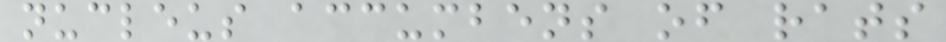nucleus accumbens of rats
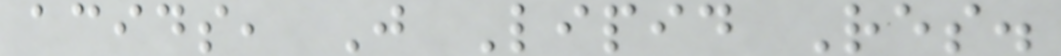acids, J Lipid Res.
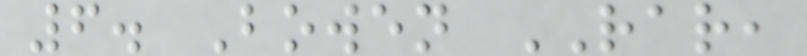6. Bowen RAR,
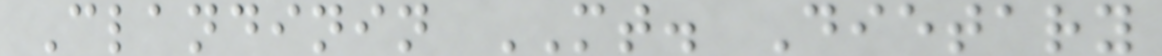Clandinin MT. Dietary
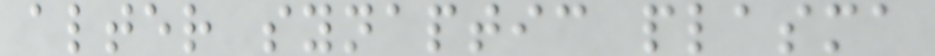alter synaptic plasma
